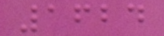1624
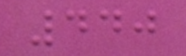440
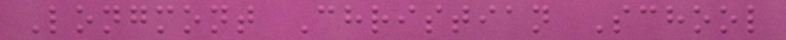Longmont Christian School
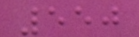550
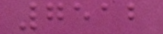7512
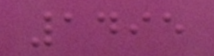1495
